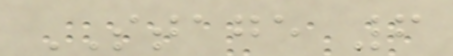STAGE 6
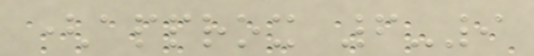(approx 6-9
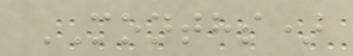MONTHS)
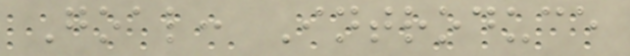Goal: Introduce
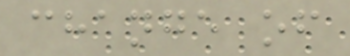change of
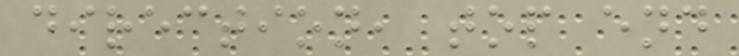direction, top end
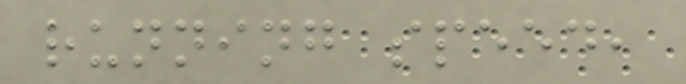running speed,
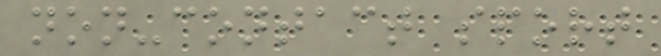non-contact sport
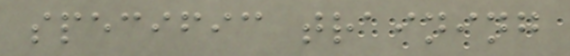specific training
